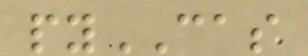pyCAS
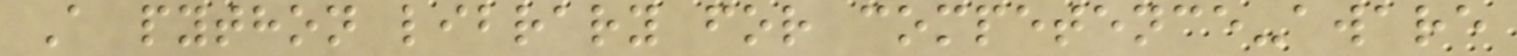A python library for competence-aware
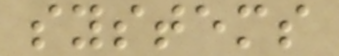systems
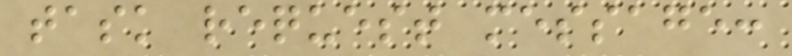task request message:
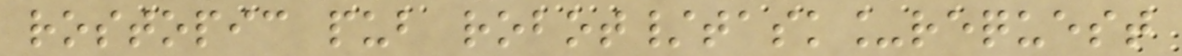rostopic pub robot/task_request
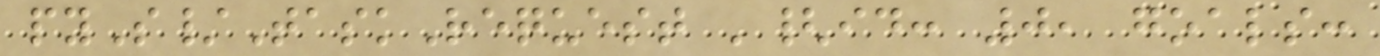pyS/TaskRequest '{id: 0, goals:
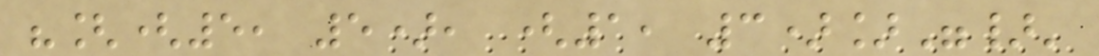"[(5, 5), (1, 3)]"}'
